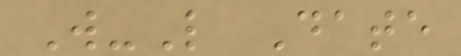W-L Date
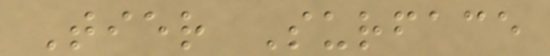Tier Surface
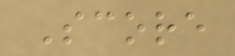Score
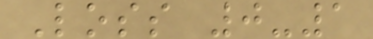Loss 0-1
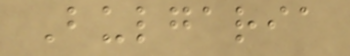Bulgaria
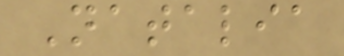Natalia
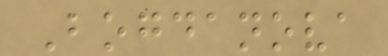Bogdanova
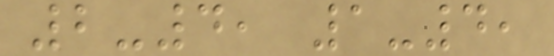2-4, 1-4,
